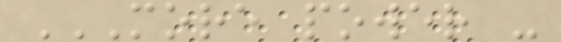MORE POWER -
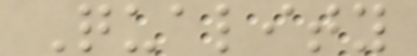Quality
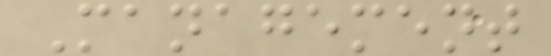Management
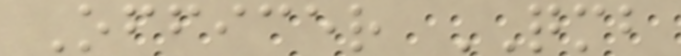Officer QMB
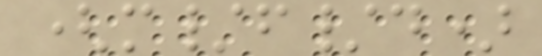(m/f/d)
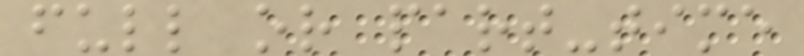full or part-time
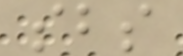sbs
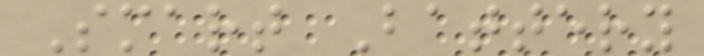Smart Battery
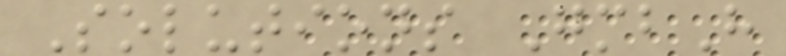Solutions GmbH
